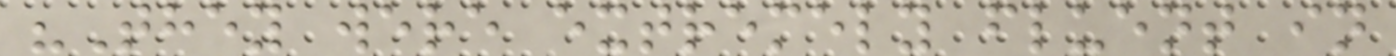"They were extremely fluent in
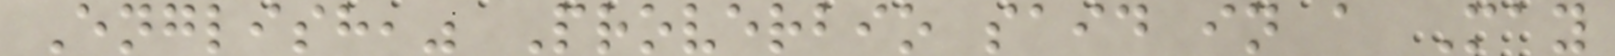English," Proverbio said in a May
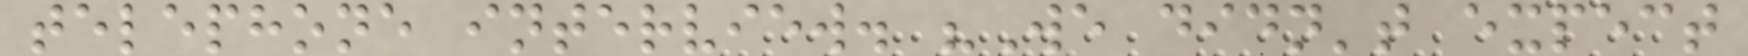telephone interview. "We didn't expect
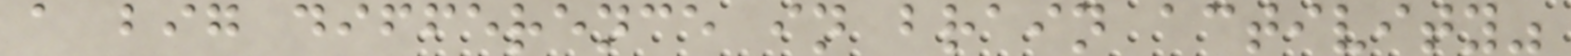a big difference in brain activity"
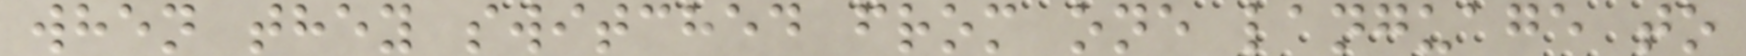when they switched from one language to
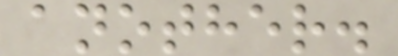another.
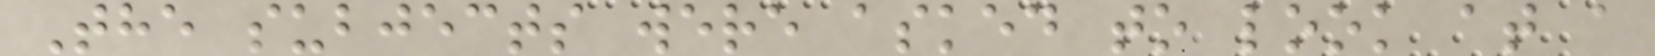The subjects were asked to look at a
